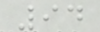94
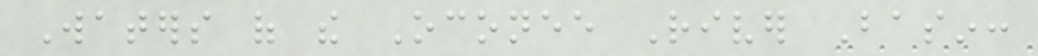Waters of the Oconee River Basin:
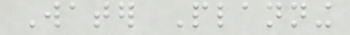Water Planning
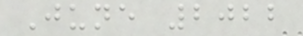June 2022
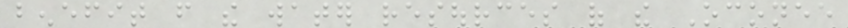benefit from the water resources of the Oconee
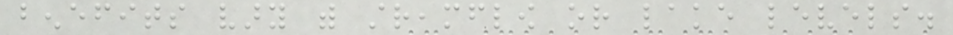benefits vary with streamflow or lake levels.
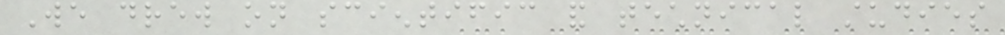We drew on scientific and technical studies
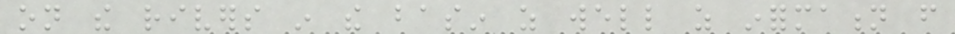on the rivers in the basin as well as information from
